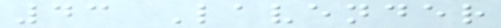43 Lavender
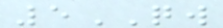5QW
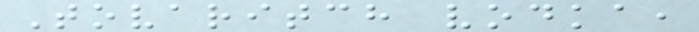Tovaritch vodka,
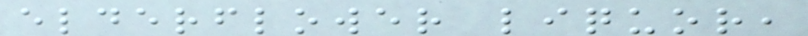elderflower liquor,
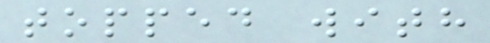topped with
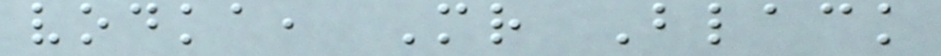vodka, Mr Black
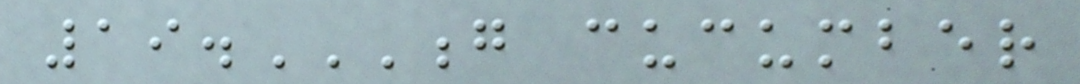19.G CUCUMBER
